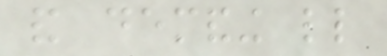and demanding little
